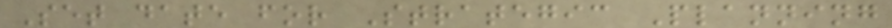Set date for Strategic Planning
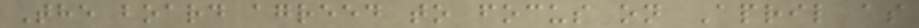The board agreed to focus on April as
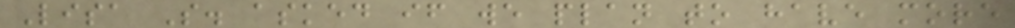Lisa S. asked if we plan to have more
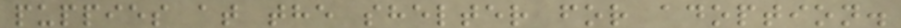puppies at the shelter for adoption.
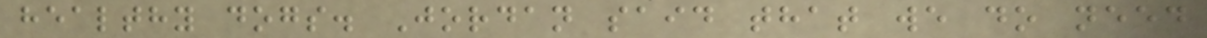healthy dogs. Jordan said that we do need
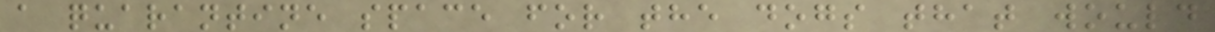a quarantine space for the dogs that would
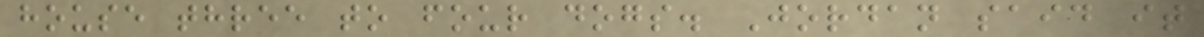house three to four dogs. Jordan said it
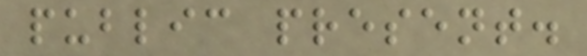public present.
